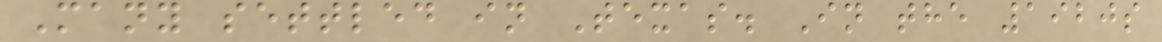Many settled in Texas. In the 1920s
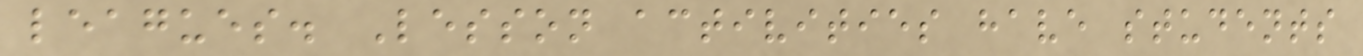leagues. Lesson activities have students
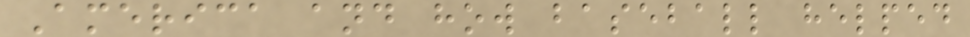America and how baseball helped
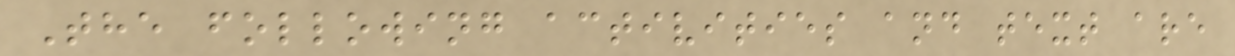The following activities and text are
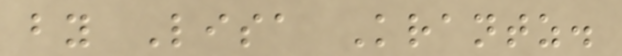by Lisa Krantz.
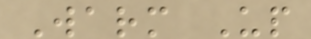Warm Up
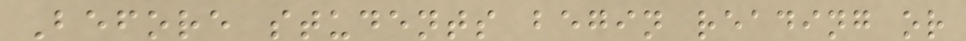Before students begin reading or
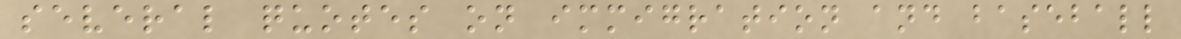several quotes on immigration and baseball
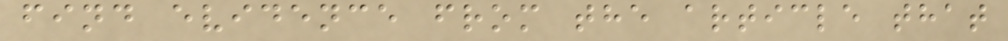find evidence from the article that
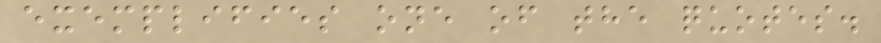exemplifies one of the quotes.
